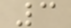3
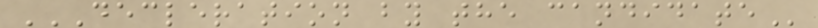DECLERATION BY THE CANDIDATE
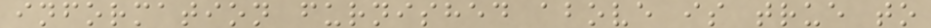information furnished above is true to
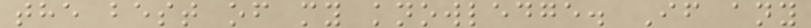the best of my knowledge. If any
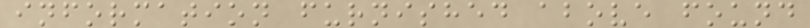information furnished above found
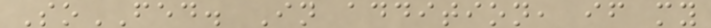SoFED. In addition, if my
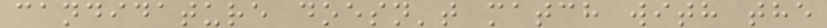candidature doesn't match with the
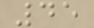45
